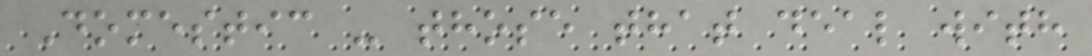Domestic - those that deal with
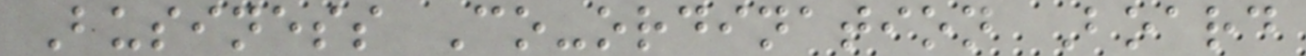Business Co-ordination Board
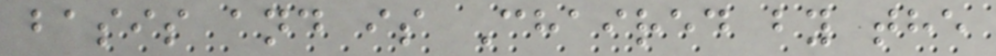basis and is Chaired by the
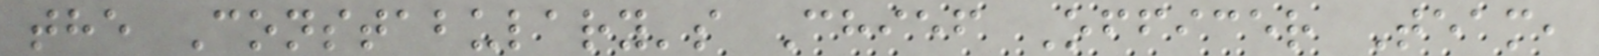the Constabulary's Chief Officer Team,
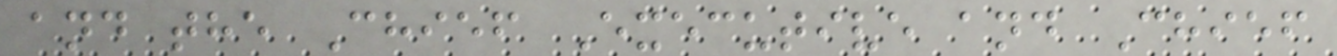and the Chief Executive and Chief
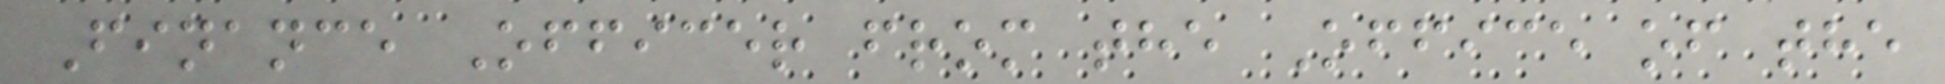Finance Officer from the Office of the
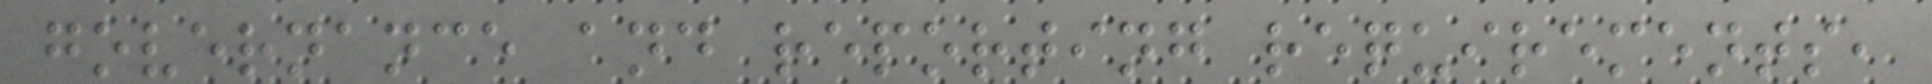governance and reporting requirements,
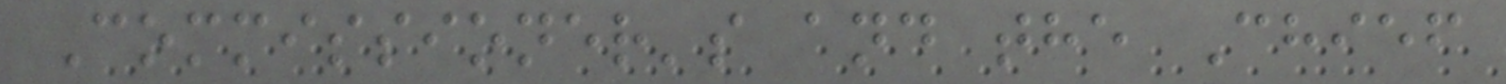Commissioner's and the Chief
